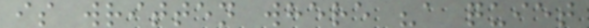is written where "a quiet
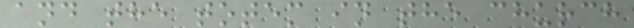and the totem in the church
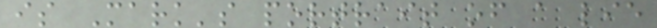is Mark's portrait of a lie
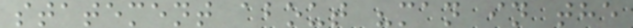statement about "man in the
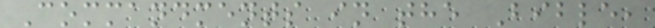Commandments in the Bible,
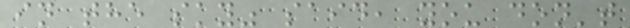in the sky" said, you don't
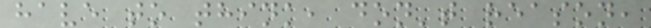have to think, don't reason,
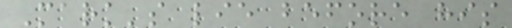Mark's lie before his
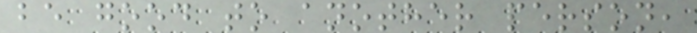be good to another person,
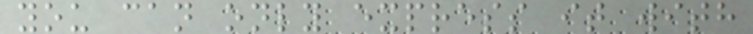you can only express it with
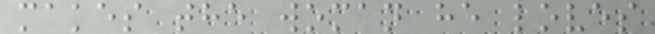makes the woman he loves
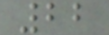22
